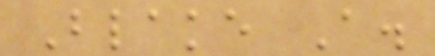Blake A.
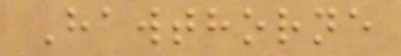Hawthorne
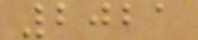2021
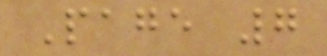Page 7
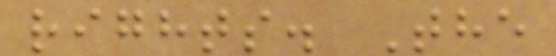rights. The
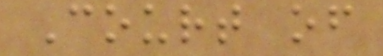Court of
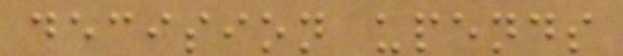decision upends
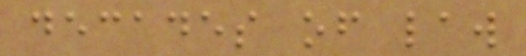decades of law
